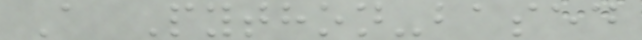A Python-based
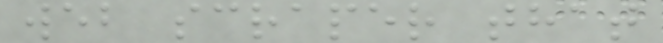web scraper that
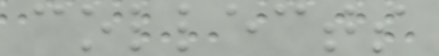collects
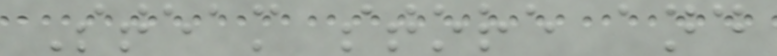Steam store and
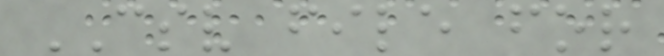CSV file for
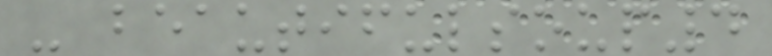- beautifulsoup4
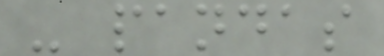- pandas
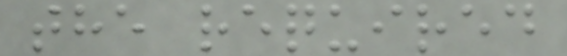the required
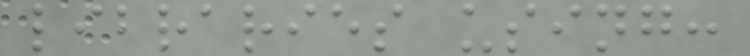libraries using:
